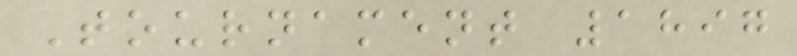Tournament 1897
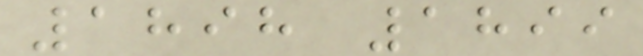1898 1899
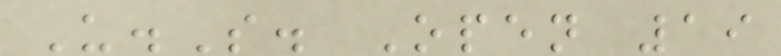U.S. Open 19
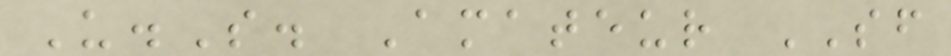U.S. Amateur SF
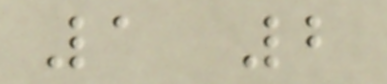1 2
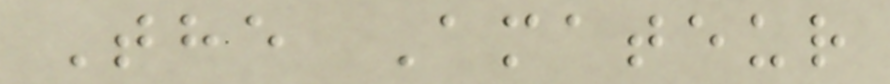The Amateur
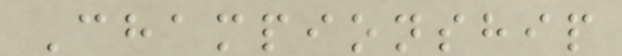Championship
